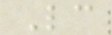Lc
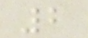2
